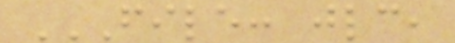FILE: JLC,
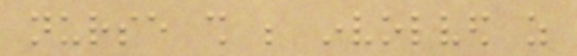nurse shall be involved as
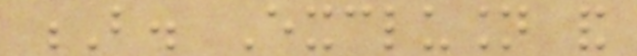B. Exclusion and
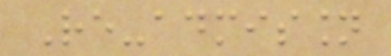Re-admission
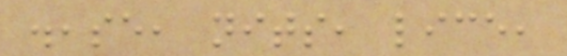disease, nits, lice,
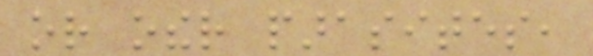or other parasites,
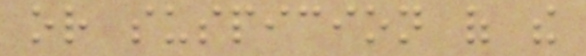or suspicion of the
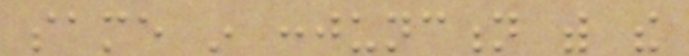same in conjunction with the
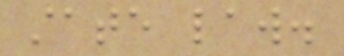state law.
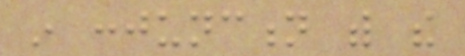in conjunction with the
